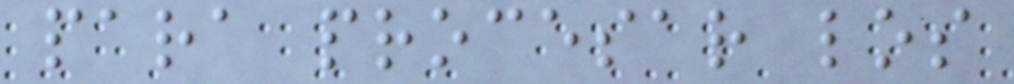para procesar los
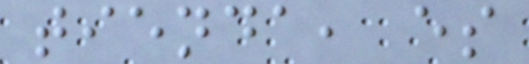tienda, es
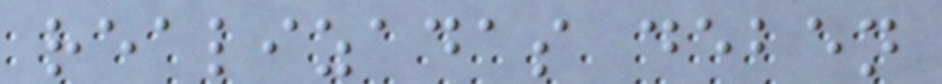realizadas deben
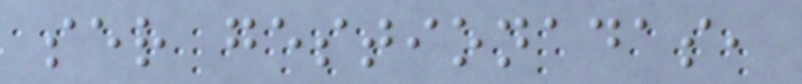ser gestionadas,
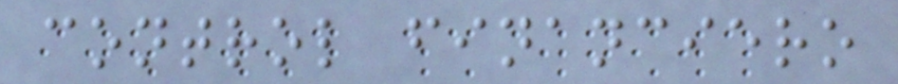control financiero
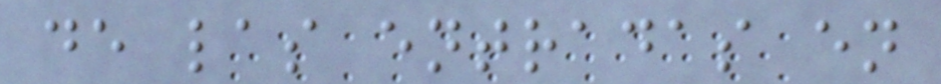de las entradas en
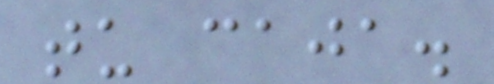tu caja.
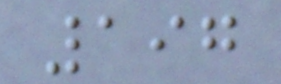197
